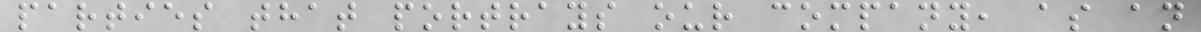parties that portrays our company, as an
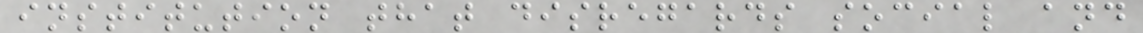institution that disregards social and
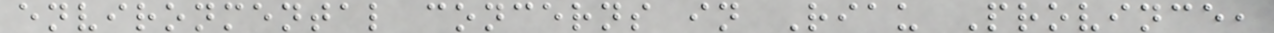environmental concerns in Riau Province,
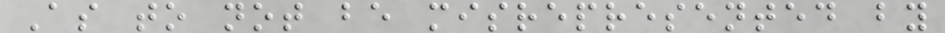As to not be misrepresented by
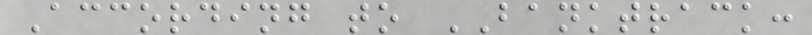According to BANKTRACK:
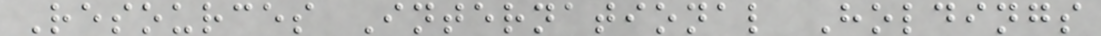Resources International Holdings
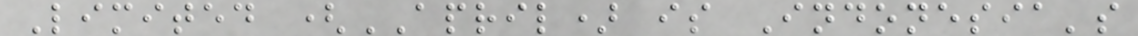Limited (APRIL) is Indonesia's
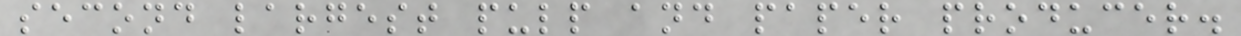second largest pulp and paper producer.
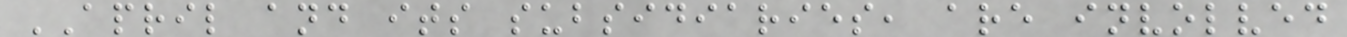APRIL and its subsidiaries, are involved
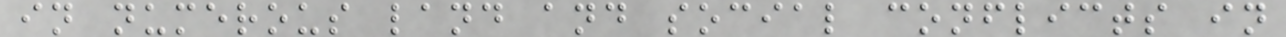in numerous land and social conflicts in
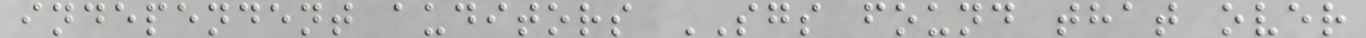independent auditors SGS found that over
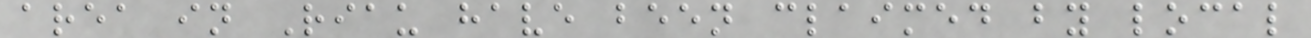area in Riau have been claimed by local
